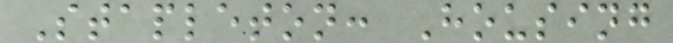Stapleton: Housing
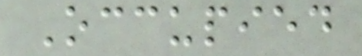Occupied
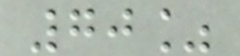70%
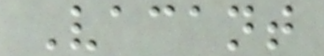Vacant
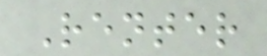Renter
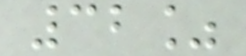32%
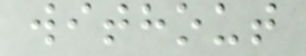without
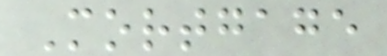Mortgage
